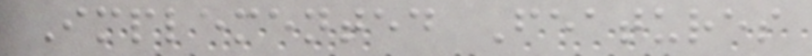Implemented Features
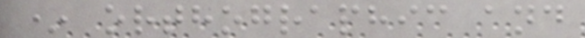* orthographic and
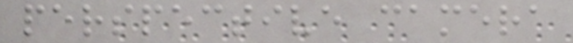perspective camera
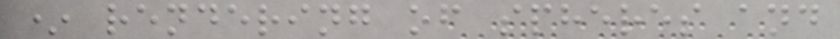* rendering of spheres and
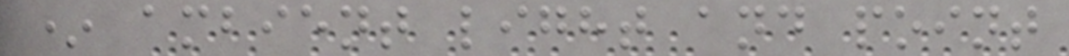* ambient light and point
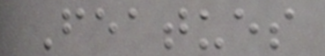Featues
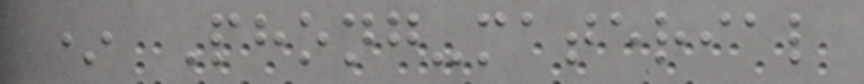* Phong-material
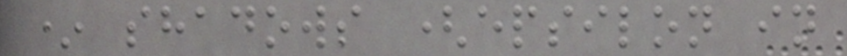* shadows (epsilon in
